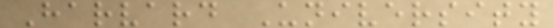Harvard University
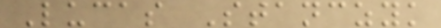Lucas Stanczyk
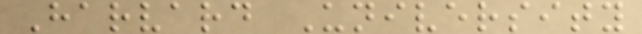Harvard University
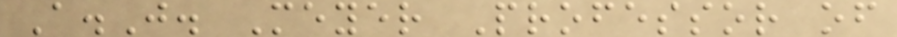A.J. Meyer Professor of
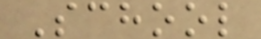School
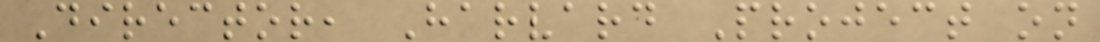Director, Harvard Project on
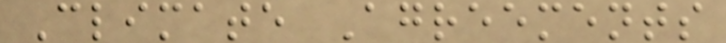Climate Agreements
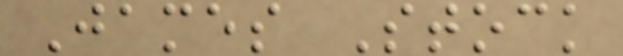James Stock
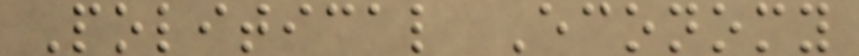Political Economy
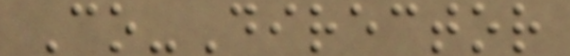Co-Director
